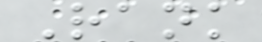Rank
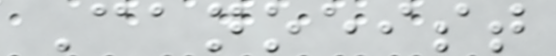Canoeist
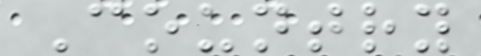Country
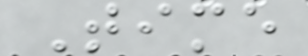Time
